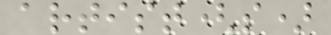artist(s)
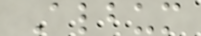Album
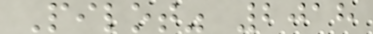Pilot" 2018
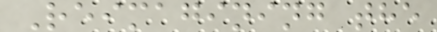Reimagining the
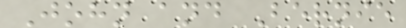John and Bernie
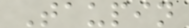Taupin
